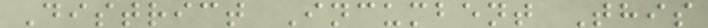District Incumbent This
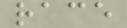race
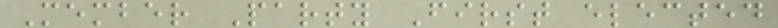Member Party First elected
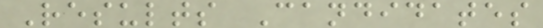Results Candidates
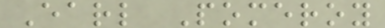Earl Pomeroy
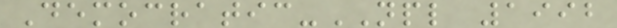Democratic-NPL 1992
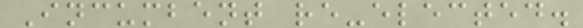Incumbent re-elected.
